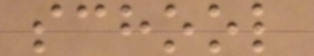school
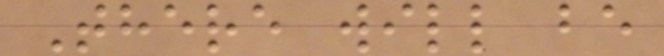There will be
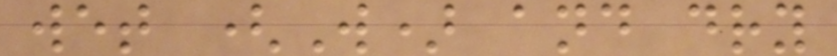wet (W) and dry
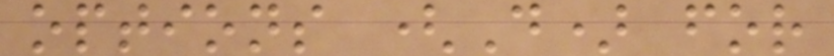options (D) for
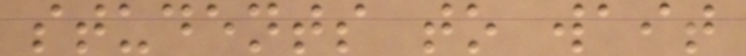students to wait
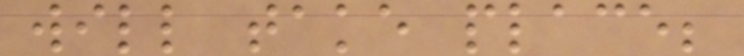will take place;
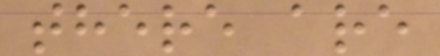there are
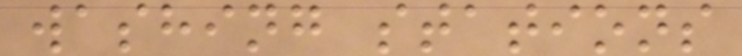washing stations
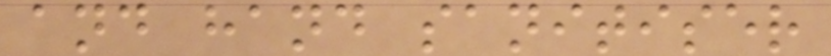and hand sanitiser
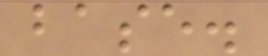base.
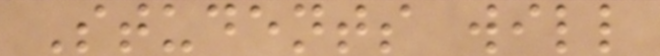Students will
